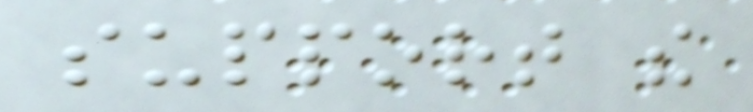support the
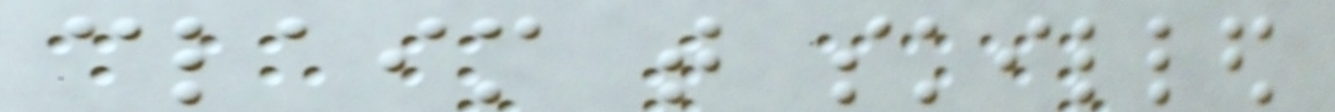claim that skilled
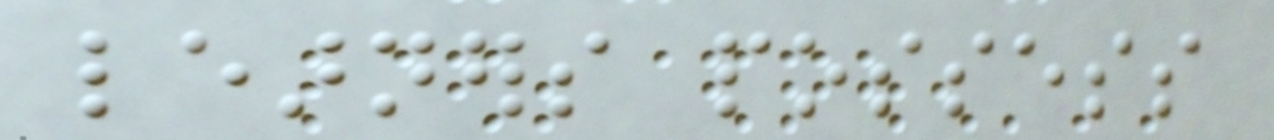learners possess
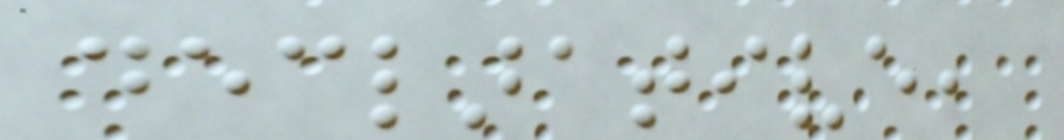declarative,
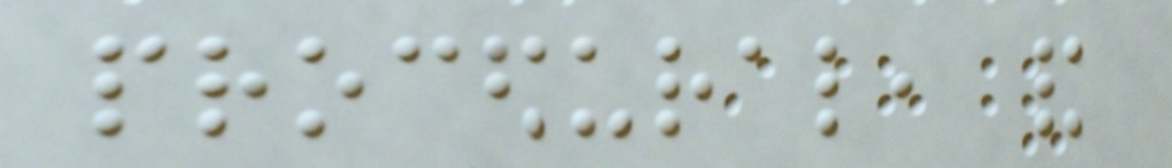procedural, and
